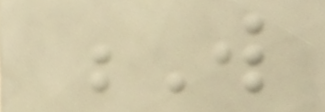W
